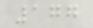177
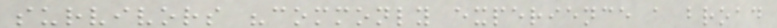survivors "commonly experience a broad
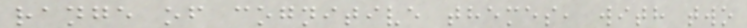range of cognitive themes, with two
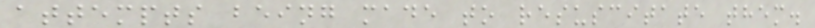attempts being made to resuscitate them.
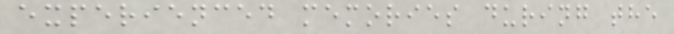experienced memories during the
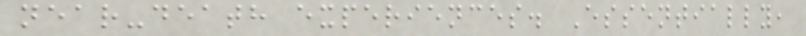near-death experiences. Essentially,
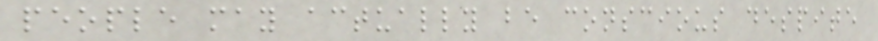people may actually be conscious despite
